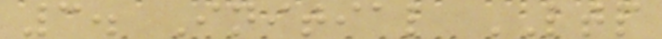3. Initial LTP
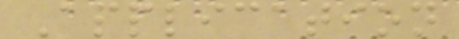Application
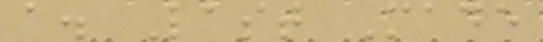a. Last Made
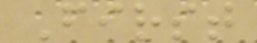First
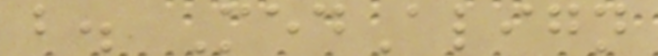b. MedAlign
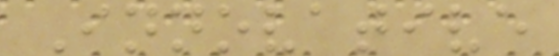Innovative
